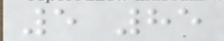5 85
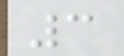3
